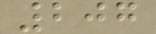207
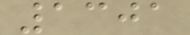1301
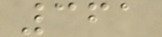361
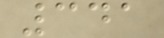341
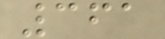361
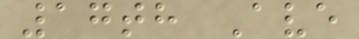17th Ave
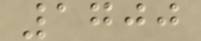1700
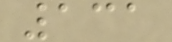131
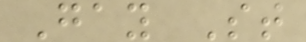Gay St
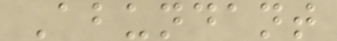Abundant
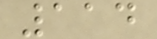114
